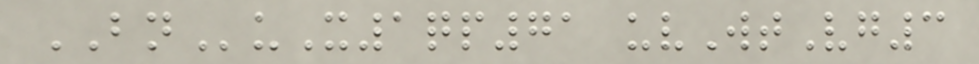BNuX1qp71 uvWtVg3
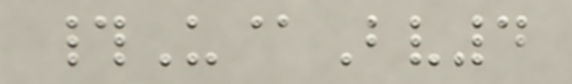#U@Bv4
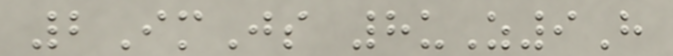2ImJs 8uZ9H
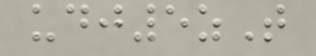udj5zT
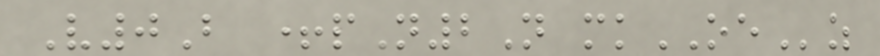V0B +pN2N mkOEz
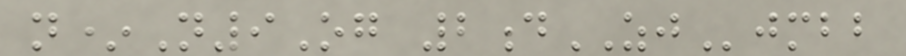n*N9Og 2dZJjmbb
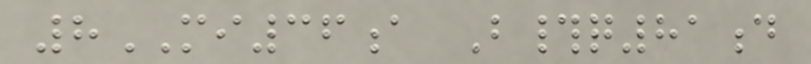8MI36a B#q81d
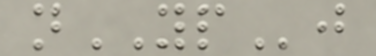nYPj
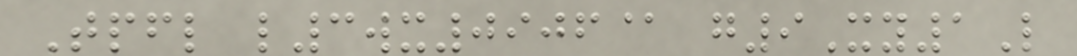Tpfl l3wx0906@ g9Xy1L
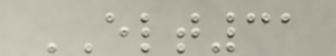ELT31
